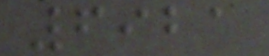6921
